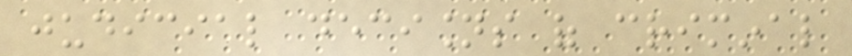judicial decisions of criminal
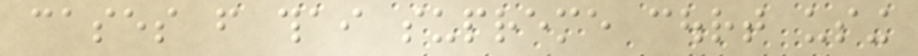cases from thai supreme court using
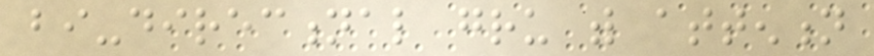bi-directional gru with attention
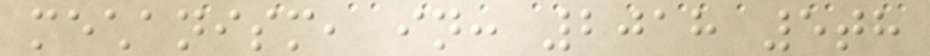mechanism, in: 2018 5th
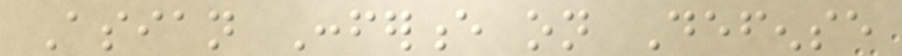Asian Conference on Defense
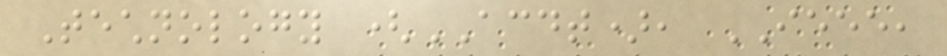Technology (ACDT), IEEE,
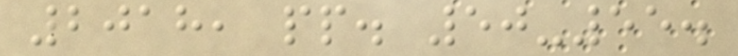2018, pp. 50-55.
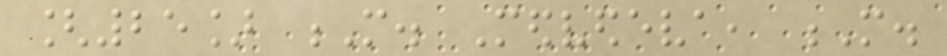[25] M. Medvedeva, M.
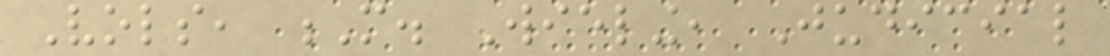Vols, M. Wieling, Judicial
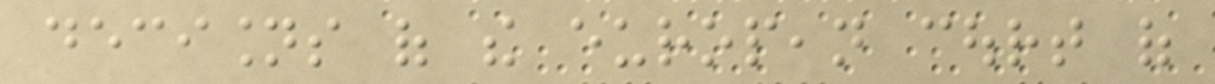decisions of the european court of
